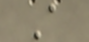A
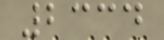2334
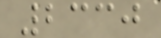2330
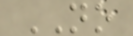NO
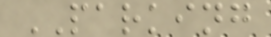PARKING
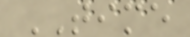TIME
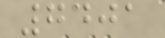7401
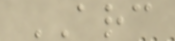ARC
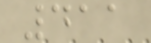411
